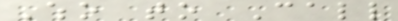Who to Call
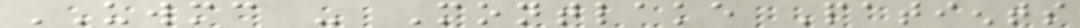UWMC - Montlake Patients
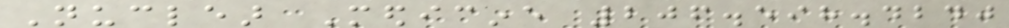Nuclear Medicine 206.598.4240
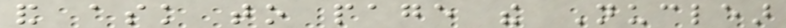and ask to page the Nuclear
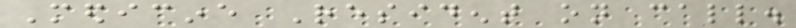Medicine Resident on call.
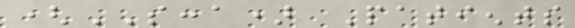(SCCA) Patients
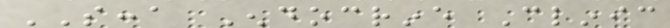SCCA Endocrine Clinic
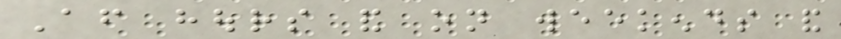After hours and on weekends and
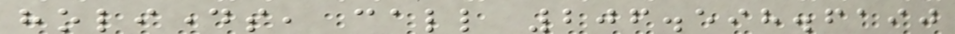holidays, call 206.598.6190
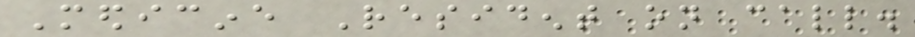Medicine Resident on call.
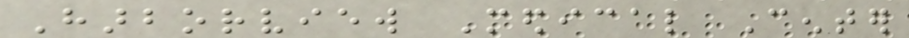Harborview Medical Center
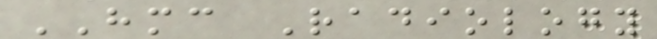HMC Radiology
